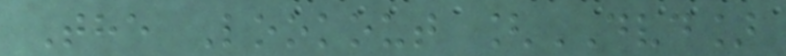The Lookout [DVD]
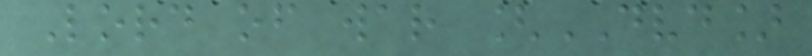Lord of war [DVD]
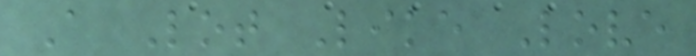A Lot Like Love
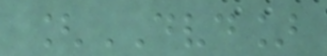[DVD]
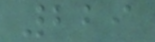229
